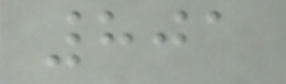801
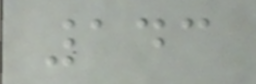143
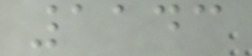1143
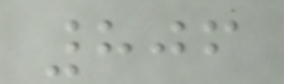806
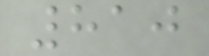810
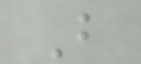B
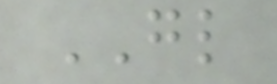GL
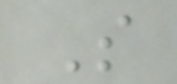S
